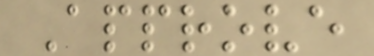Approve
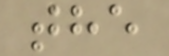the
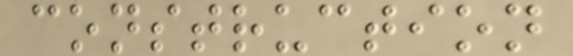construction
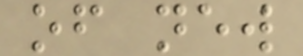of new
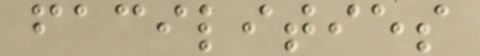facilities
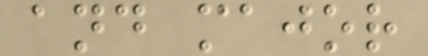and major
